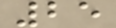25
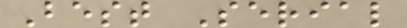Best Serial
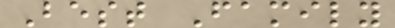Best Family
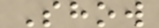Show
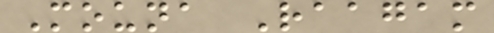Mouna Raagam
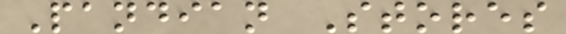Pandian Stores
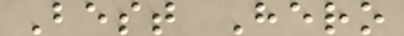Best Hero
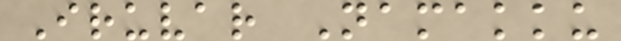Iruvar Namakku
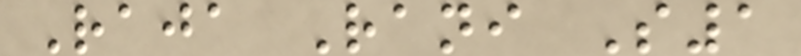Raja Rani S1
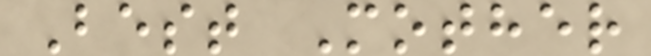Best Mother
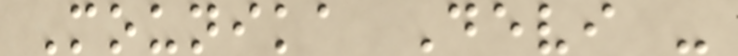Mounika Devi -
